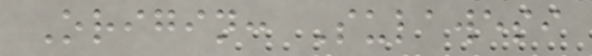Origin: Sulawesi
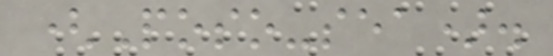(Poso-sea).
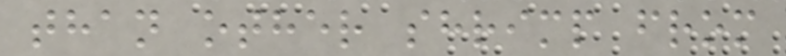than other shrimp from
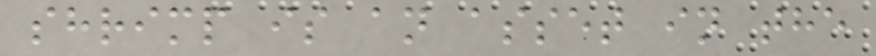shrimp is an asset in the
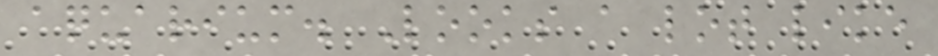aquarium. Looks a lot like
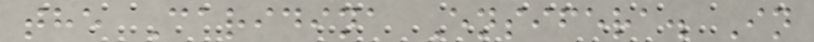the Caridina Ensifera. In
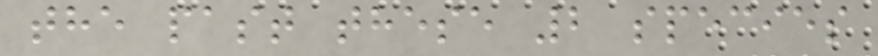the past these 2 species
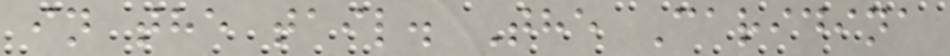in the tail. The Caridina
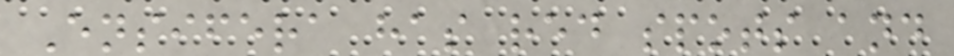Ensifera has red spots and
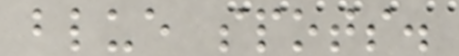blue spots.
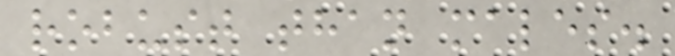robust than males.
